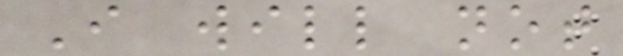I will not
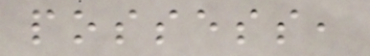possess,
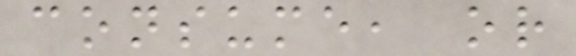consume, or
